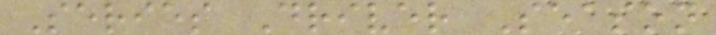Series Driver Season
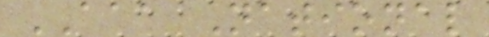AAA National
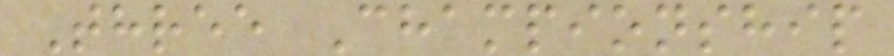Three Championship
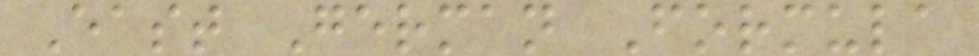East German Formula
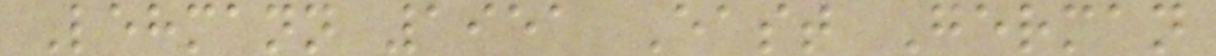Lehmann 1951 East German
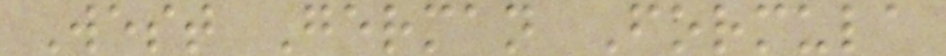West German Formula
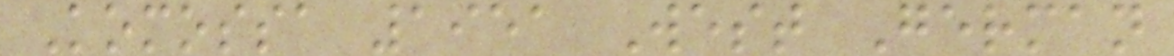Komossa 1951 West German
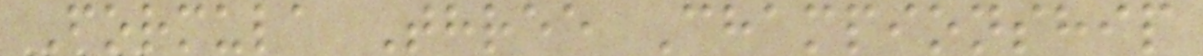Formula Three Championship
